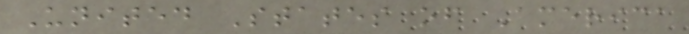United States of America
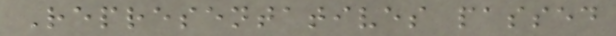Representatives passed
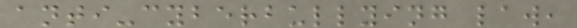anti-cyberbullying law,
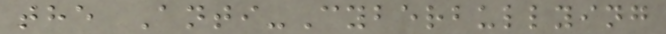the Anti-Cyberbullying
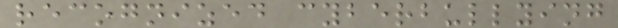recognized cyberbullying
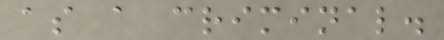as a criminal.
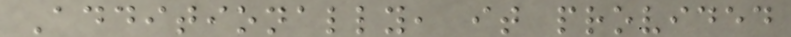Additionally, it provided
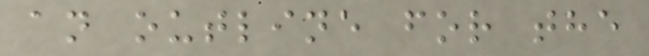an outline for the
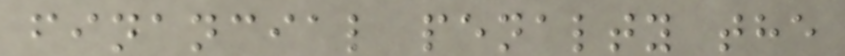financial penalty the
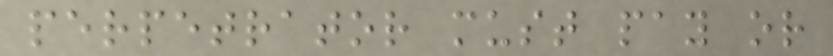perpetrator must pay or
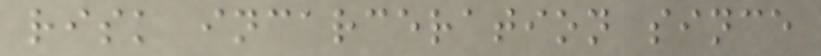risk incarceration since
